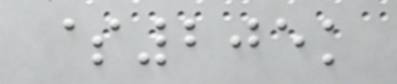$205k
